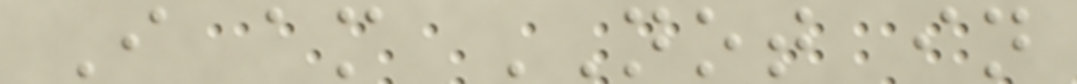I am NOT in
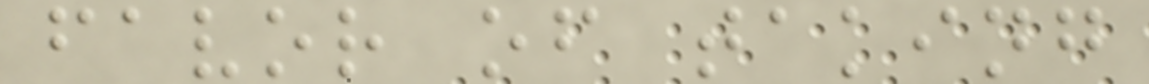favor of taking
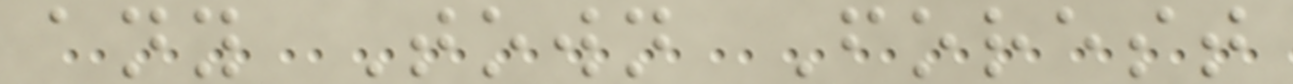any Town Forest
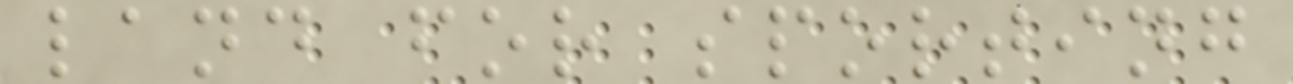land for sporting
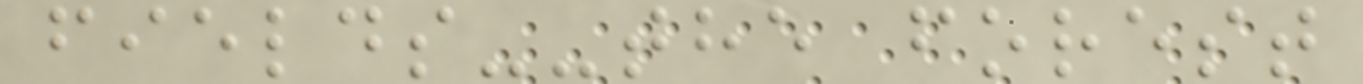fields--the forest
